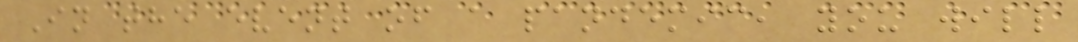In the event of a pandemic, you will
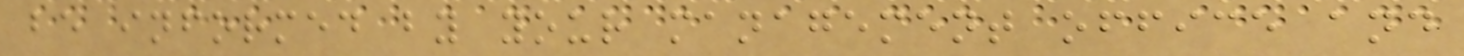be informed by your management office and
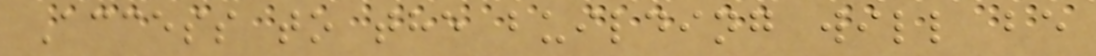Access to the building will be
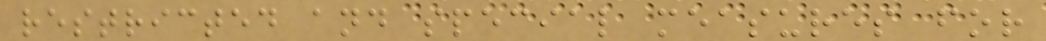restricted and special measures for
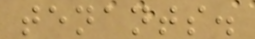tenants.
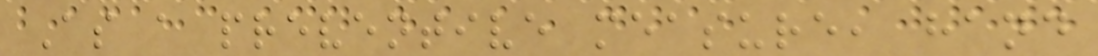As a preventive measure, hand
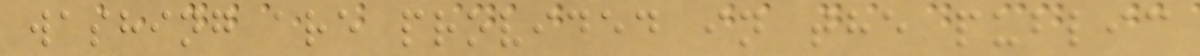washing are provided in the public
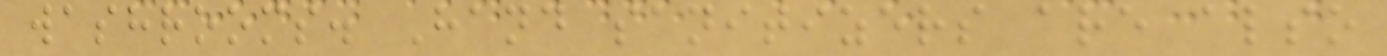washrooms. Hand sanitizers are also
